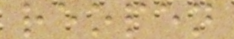reopen
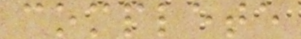complete
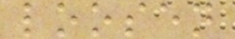loosen
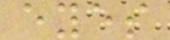eyes
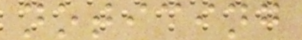noticing
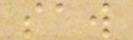saw
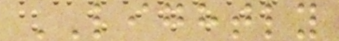LIGHTLY
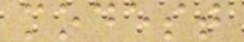modest
